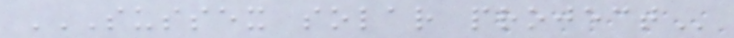SUSSEX SOLAR PROJECT
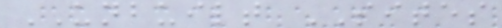UNBUILT SITES
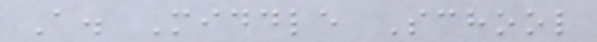A. Middle School
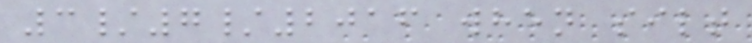3/7/2016 when silt
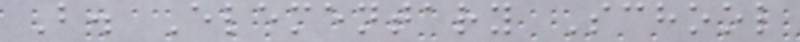B. Elementary School
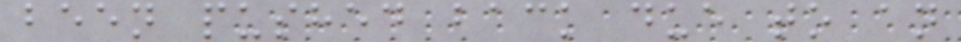been pushed back due to an
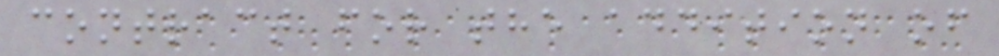contract for the addition of
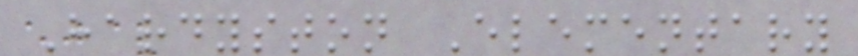Hardyston Elementary
